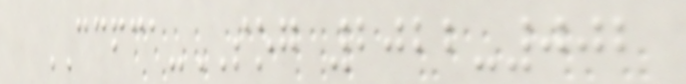CCFCA-SOG 2022-002
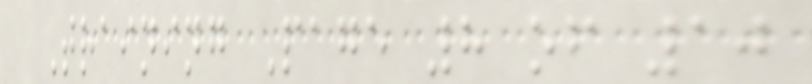Training Page 8 of 10
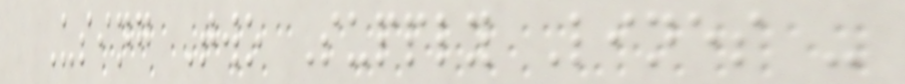Using Two Supply Lines -
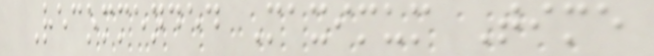Recommended Maximum Time
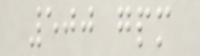500 gpm
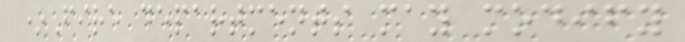*Fire departments may modify
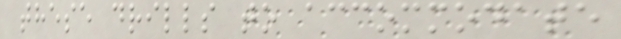these drills to accommodate
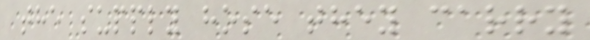the supply hose they carry
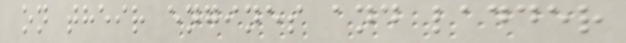on their engines and ladder
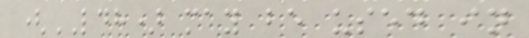(LDH) may be used in
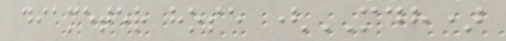diameter hose (MDH)
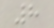8
